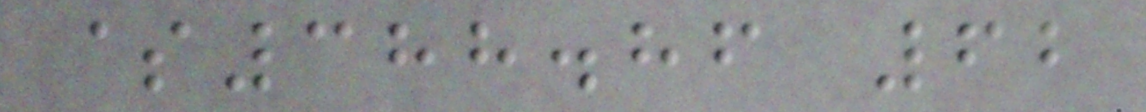$388.86 62
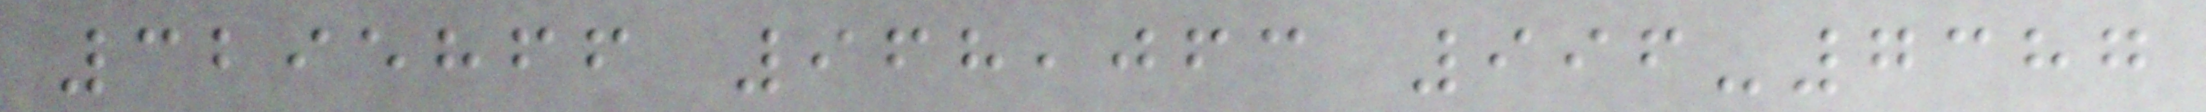3295866 968,063 996-7387
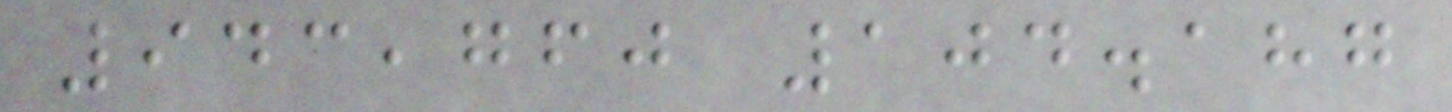943,760 104.187
